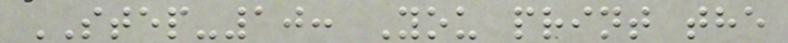STEP-10: You print the
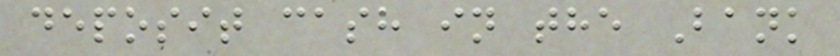deposit cash in the Bank
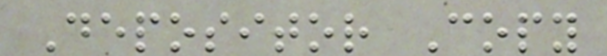Depositor Copy
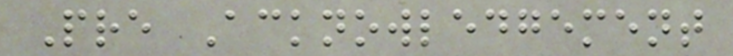Pre Acknowledgement
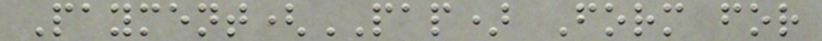Payment(PAP) Form for
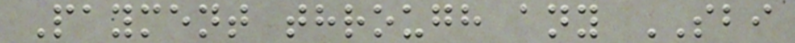Payment through any SBI
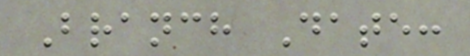Branch Date:
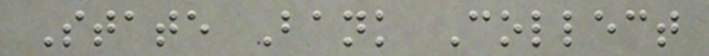State Bank Collect
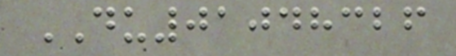DU01048326
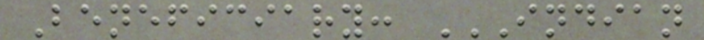Beneficiary: INDIAN
